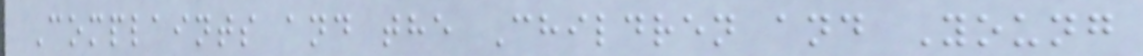Complaints and the Children and Young
